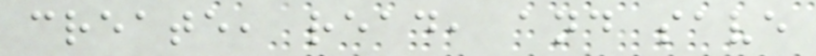create, read, and save
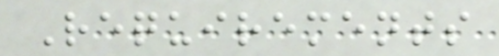Requirements
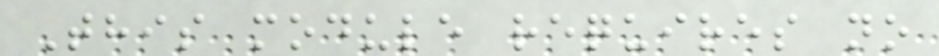This module requires no
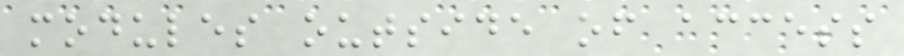modules outside of access
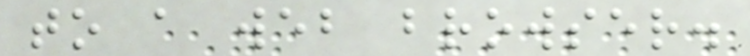to a web browser.
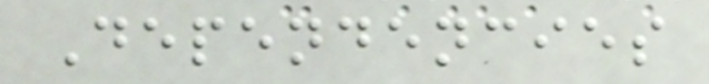Dependencies
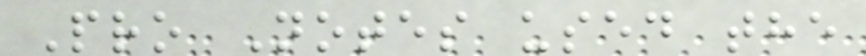Pro Notes used the
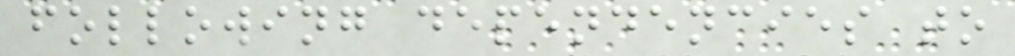following dependencies to
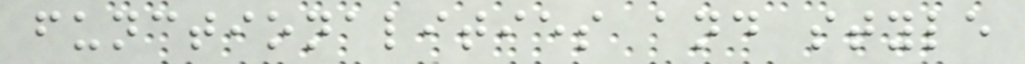functionalities and style
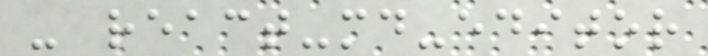- react-md-editor
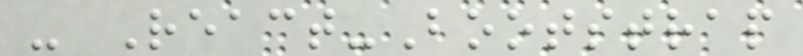- React-Bootstrap
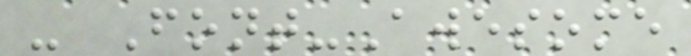- Font-Awesome
